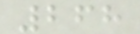268
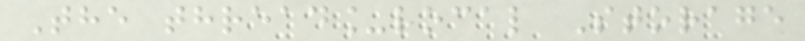The thread_local Storage
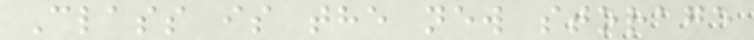Class is the new storage
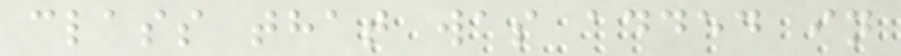class that was added in
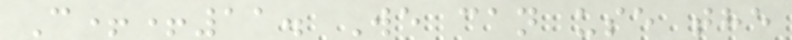C++11. We can use the
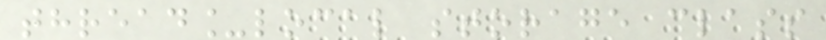thread_local storage class
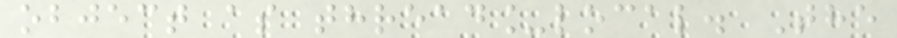object as thread_local. The
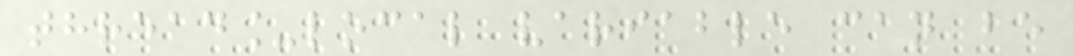thread_local variable can be
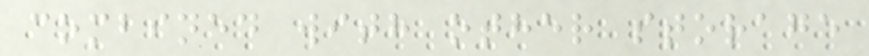combined with other storage
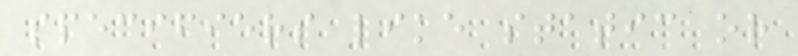specifiers like static or
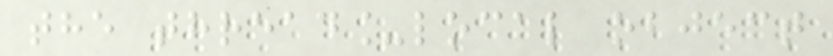the thread_local object
